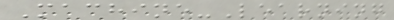Machine-Learning
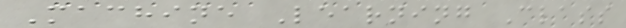Machine Learning Class
